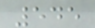545
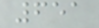651
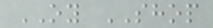OY SHOP
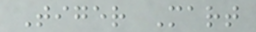Tiger Mart
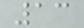13
